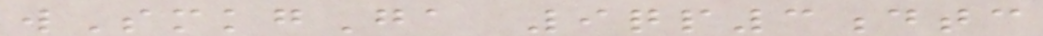wSmkgGa 9qp3dtc
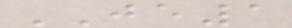JE1
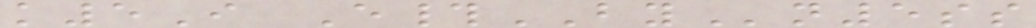k5I E#BYn5ss
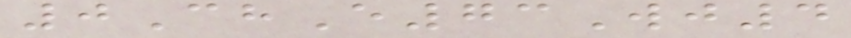0ChE73Wj4
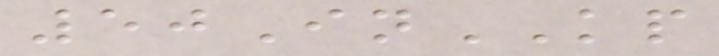50InKP
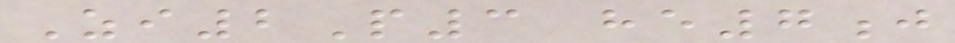Zi2P3 he7j
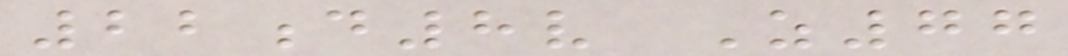22d8v Z77
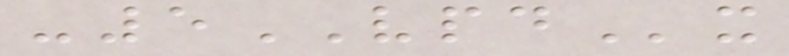-5VPDx
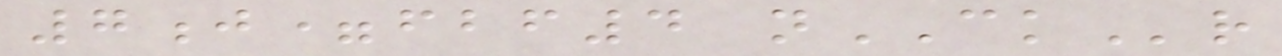7j=fbf4 nCKr
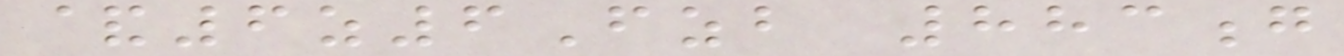&6z6Fzb 883g
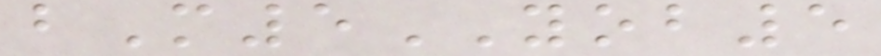bM5YOB5
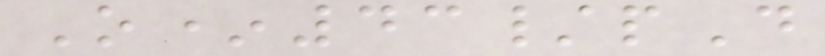O*43/pD
